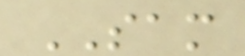SAM
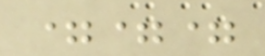===
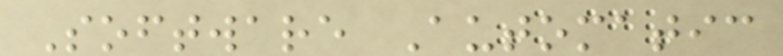Software Automatic
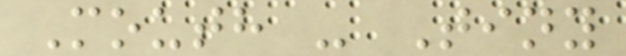Mouth - Tiny
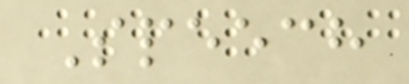Speech
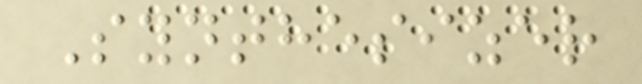Synthesizer
